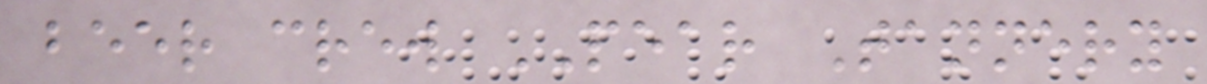beer crew PEAR Tannery
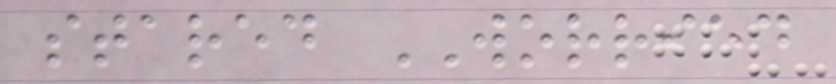stared WORRIED
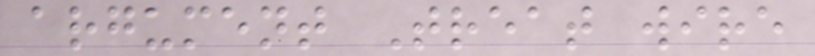argument Treat wire
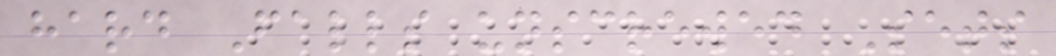hard Falls unscrewed Sets
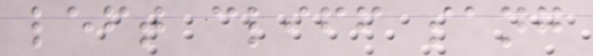left cliff sang
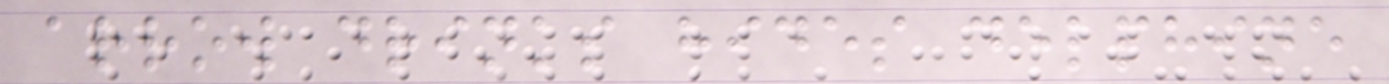arrow drinks hides delphine
